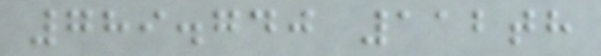789.740 112th
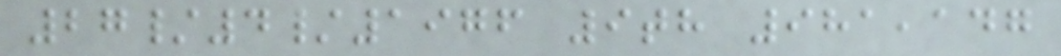27/4/1976 9th 981,147
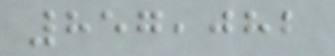857,082
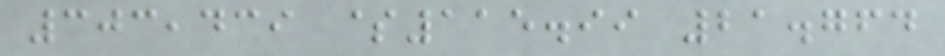303,439 $115.99 21.764
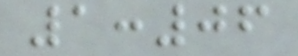1:06
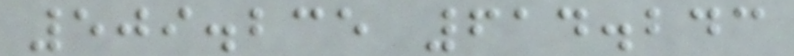509.235 614.243
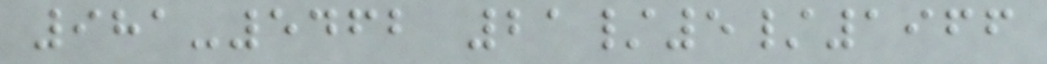981-5462 21/5/1966
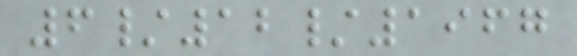6/12/1967
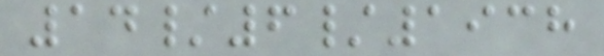14/6/1938
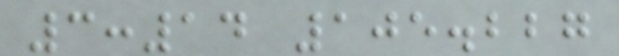3:14 105.227
